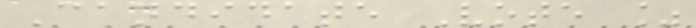Candidate Vote %
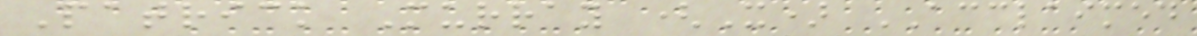Patrick Murray (X) ACCLAIMED
